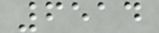6514
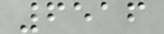6516
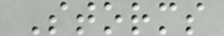Storms
